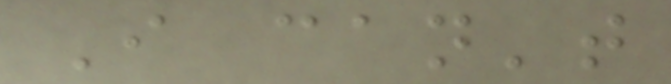I can't
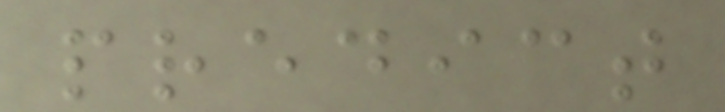predict
